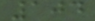104
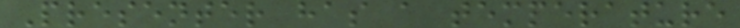Presenter has a temperature
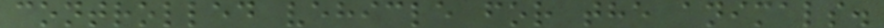controlled vehicle for the animals.
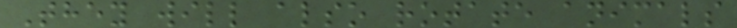They will also rotate animals
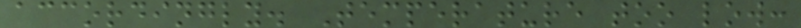accordingly. Temperature too low:
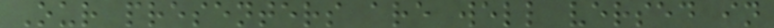Our presenters are well versed in
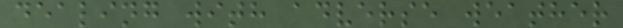dealing with adverse weather
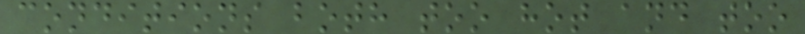conditions both too hot and too
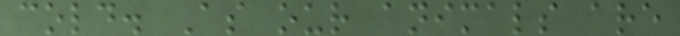cold. As our animals are
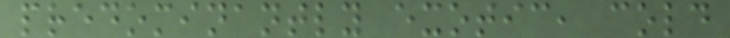predominantly exotic, cold
